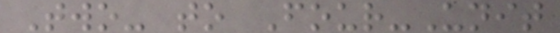Two- to Four-Unit
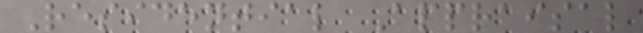Residential Appraisal
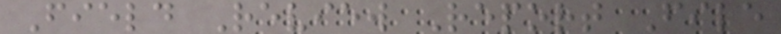Field Review Report File
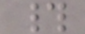#
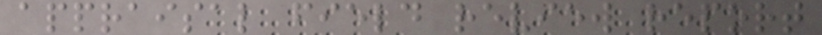appraisal field review report
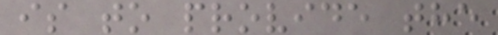is to provide the
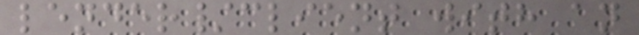lender/client with an
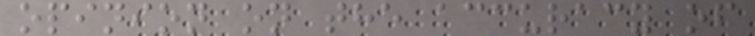opinion on the accuracy of
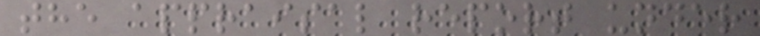the appraisal report under
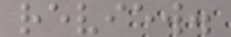review.
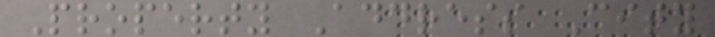Property Address City
